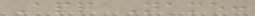App Name:
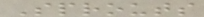Sprouts
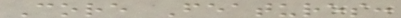Core Features:
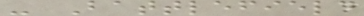- Battlefield
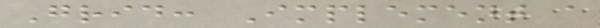Grid: Implement a
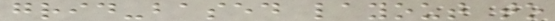grid-based layout to
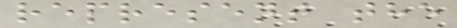represent the
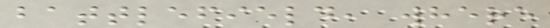battlefield, where
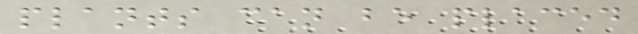plants can be placed
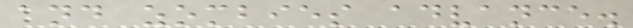and zombies advance.
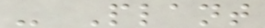- Plant
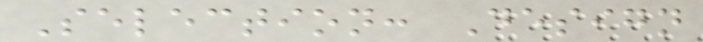Selection: Design
